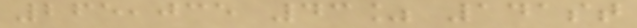265,035 43% 141st
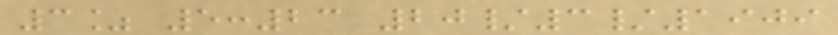3% 5:23 20/3/1909
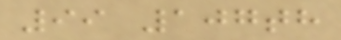99 107th
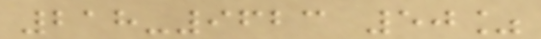218-9623 50%
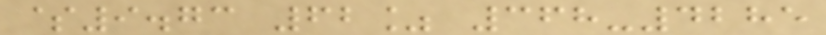$9.73 62% 368-4285
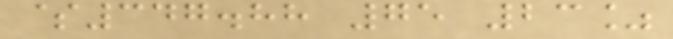$347.88 75 23%
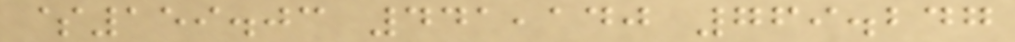$159.03 441,140 769.247
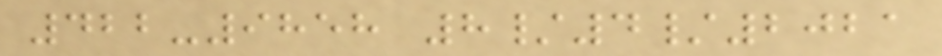422-9858 8/4/2021
